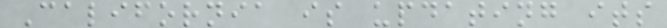California is updating its
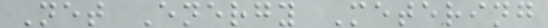Net Energy Metering
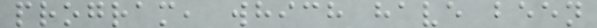program, which have been
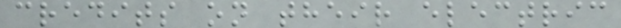credits on their electric
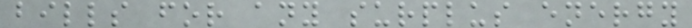bills for any surplus energy
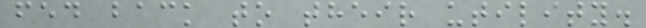fed back to their utility.
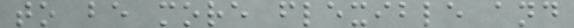to be more flexible and
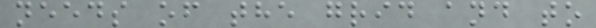needs of the grid and to
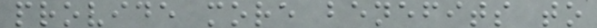provide more benefits to
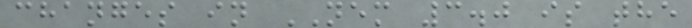changes in NEM 3.0 is the
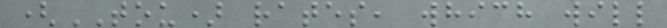(TOU) rates, which will
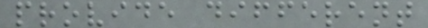provide different
